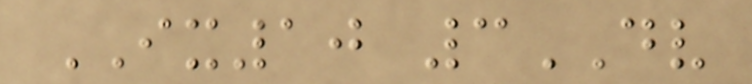IX10 3DV
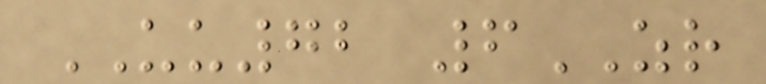UU72 6ZR
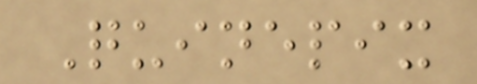Quinepix
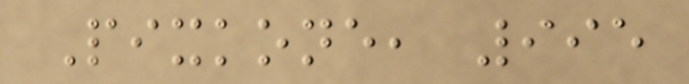Pixkone, 995
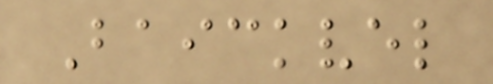Baickvel
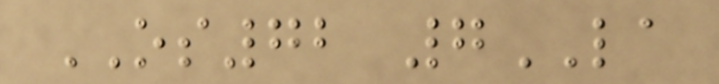OS72 7LA
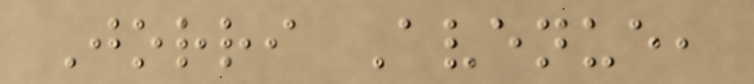Jorri Avenue,
